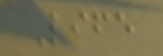Life
